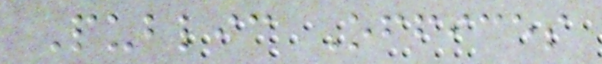Public Offices
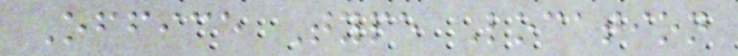Office Type Location
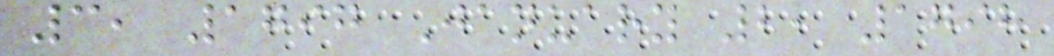3, 1797 January 2, 1798
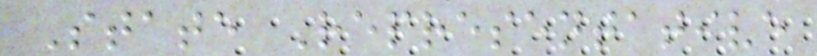State Representative
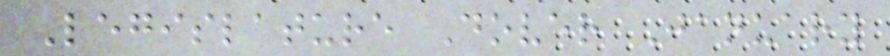Legislature Dover January
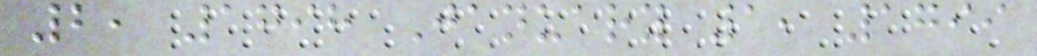2, 1798 January 1, 1799
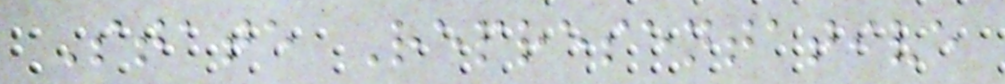State Representative
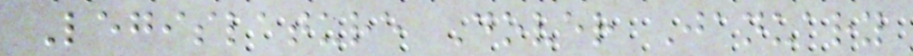Legislature Dover January
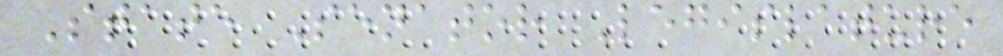State Senator Legislature
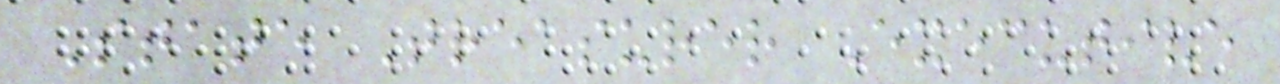State Treasurer Executive
